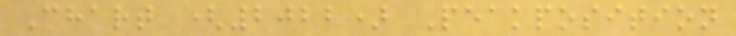Chart (2022) Peakposition
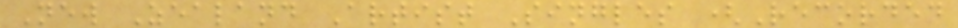New Zealand Artist Singles (Recorded
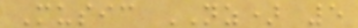Music NZ) 5
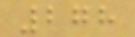278
